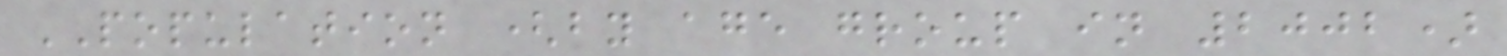POPULATION (by age group in 2002)
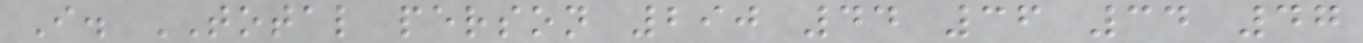I. TOTAL person 290 44 36 34 47
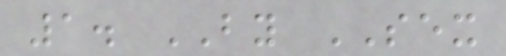1. BY SEX
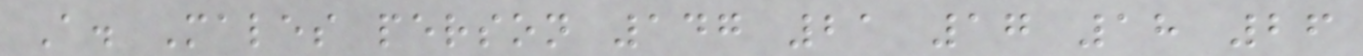A. Males person 147 21 17 18 26
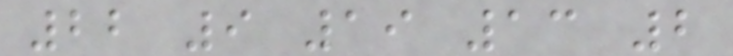22 9 19 13 2
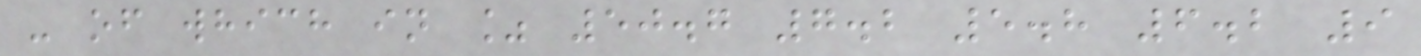- of which in % 50.7 7.2 5.8 6.2 9
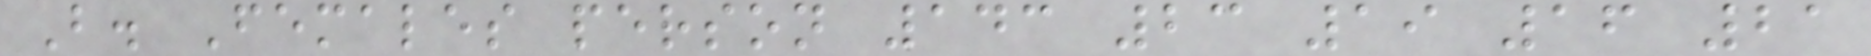B. Females person 143 23 19 16 21
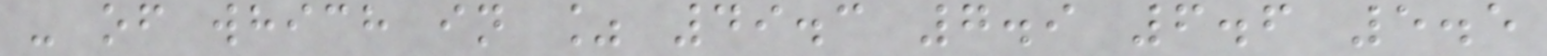- of which in % 49.3 7.9 6.6 5.5
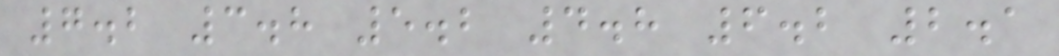7.2 3.8 5.2 4.8 6.2 2.1
